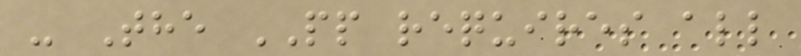- The PP requires all
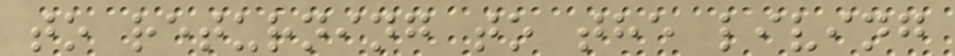to returning to the living
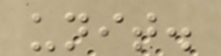unit.
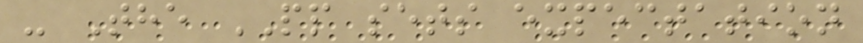- The PP sets expectation
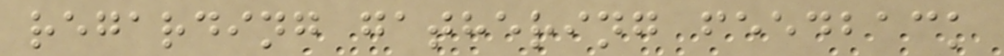regarding gathering feedback
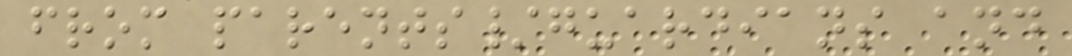from parents/guardians and
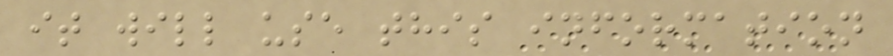it will use this information
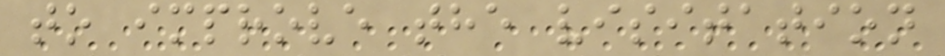to improve the visitation
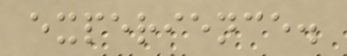experience.
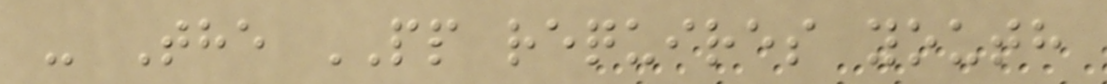- The PP requires youth
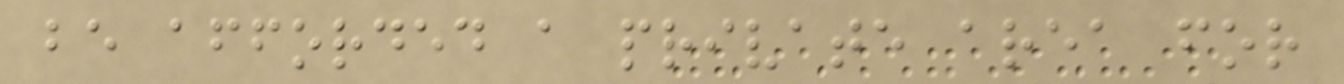be afforded a private area for
